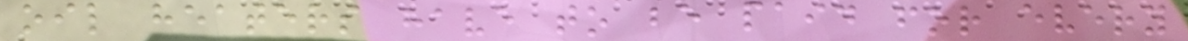oil heaters have to be paid for every
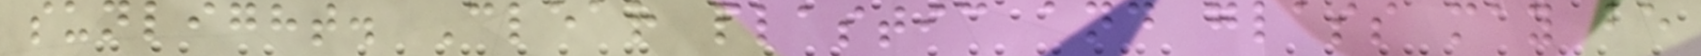sunlight. Clear plastic and glass may be
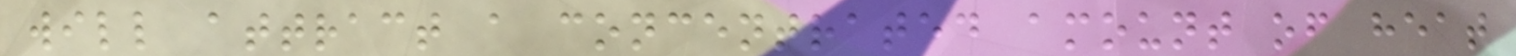will attract a concentrated amount of heat
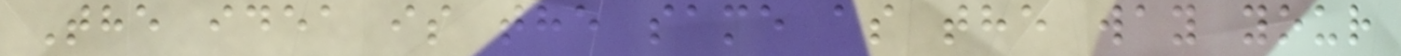The idea is the same as the way your
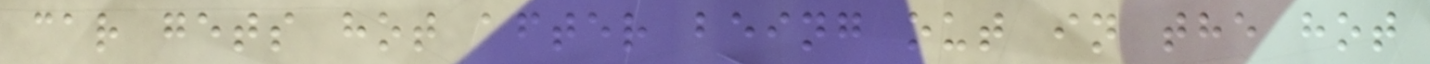car gets hot after being out in the hot
